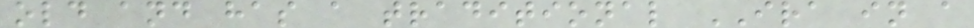old and has a traditional IRA in a
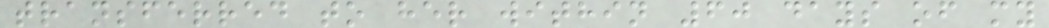transferred to her within 60 days of my
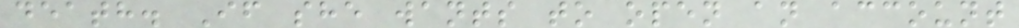death. If she wants to open an account
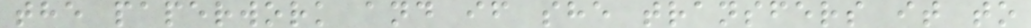the paperwork and if she transfers it to
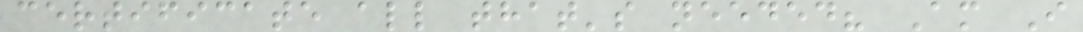certificate all that's needed? Am I
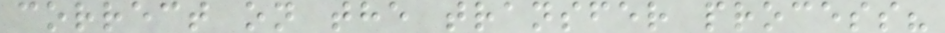correct on the transfer process?
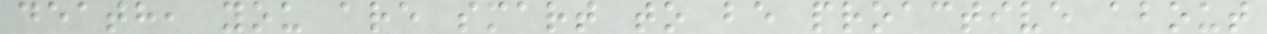death, you are smart to be proactive about
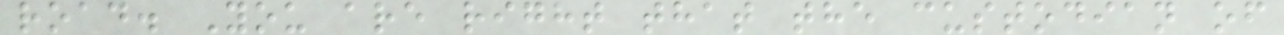road. You are right that the custodian of
